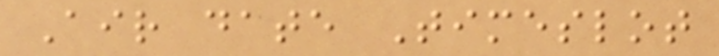Air date Timeslot
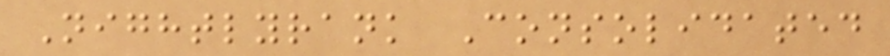Nightlyrank Consolidated
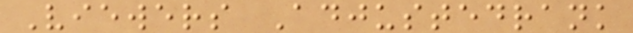Viewers Adjustedrank
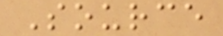Source
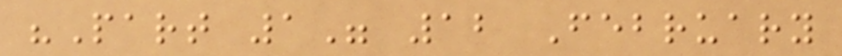"Part 1" 12 February
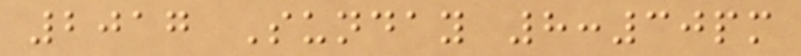2017 Sunday 8:30pm
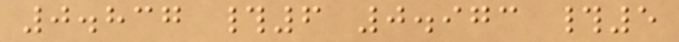0.837 #6 0.973 #5
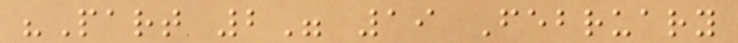"Part 2" 19 February
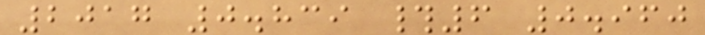2017 0.839 #6 0.960
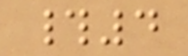#4
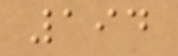194
